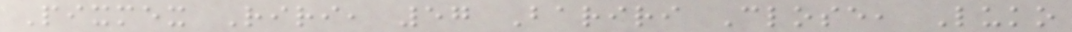Pixmex Riri, 57 Bariri Close, Luko
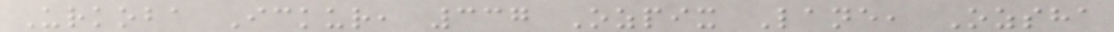Urkoba Ickur, 337 Ozpix Lane, Ozsha
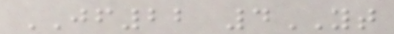JF22 4YT
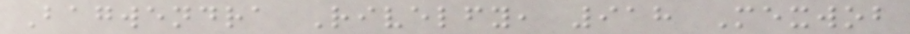Bagwendra Rivelfy, 918 Mexwob
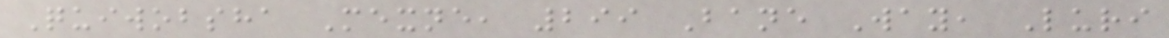Quiwobsha Mexne, 299 Bane Way, Luri
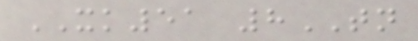XK51 8TN
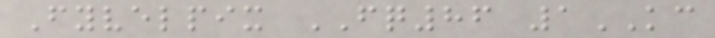Fyvelpix FQ86 1KC
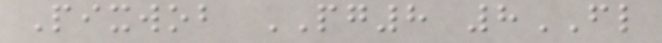Pixwob PG8 8FL
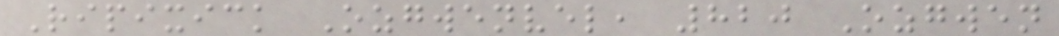Ripixick Ozgwenvel, 820 Ozgwen
